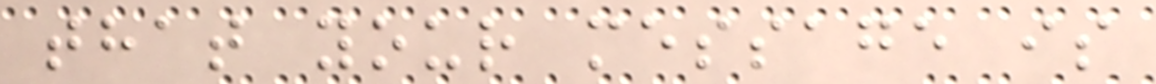that your message is
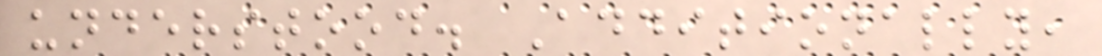understood. Additionally,
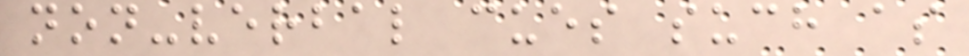non-verbal cues such as
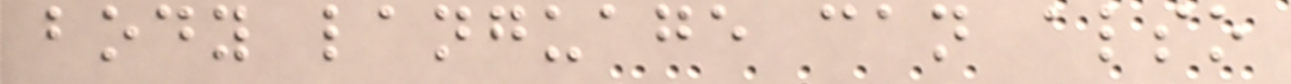body language can also
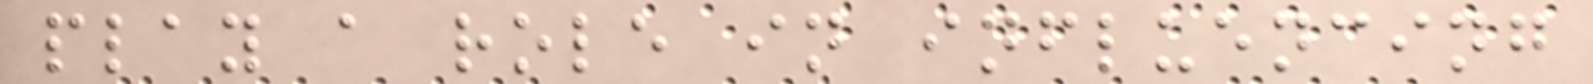play a role in influencing
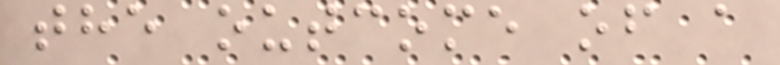the outcome of a
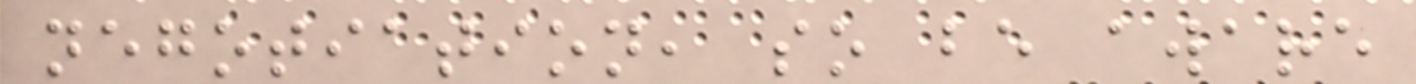negotiation, so be aware
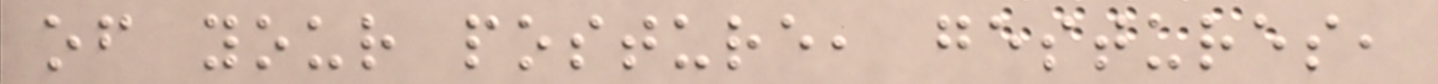of your posture, gestures,
